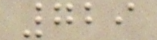729
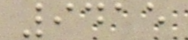9415
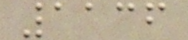1136
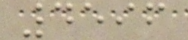4596
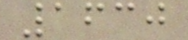1630
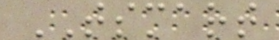TSMART
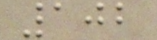102
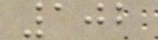102
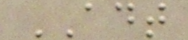ADT
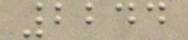2244
